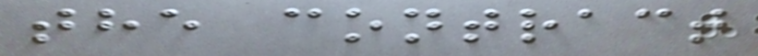the contract
